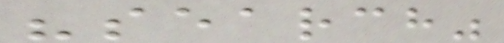"search"
